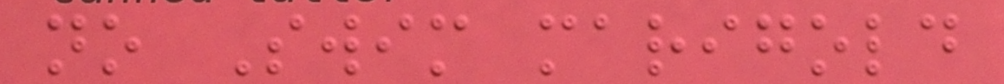no Swim marigold
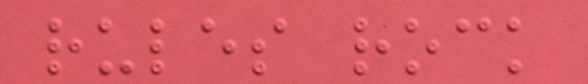rules rock
